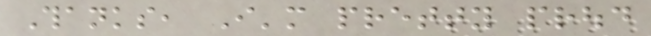Thanks, I'm pretty proud
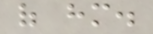of him.
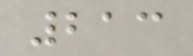213
